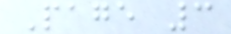Page 3
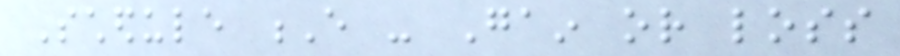Schedule E - Gain or loss
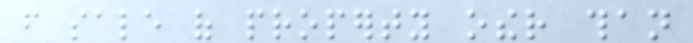from sale of property other than
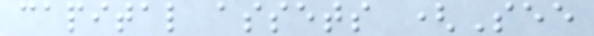capital assets (See
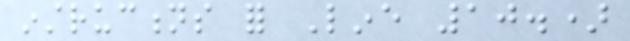instructions for Line 10.)
